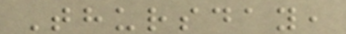Thursday,
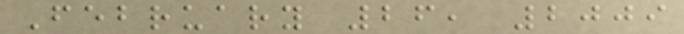February 26, 2009
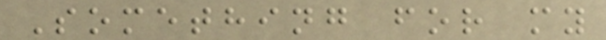Something for my
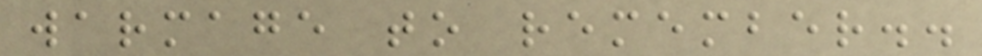warmage to remember..
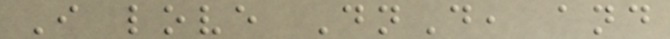I love DnD, and
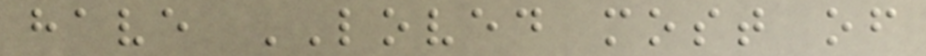have LOVED most of
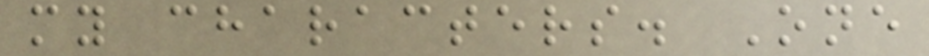my characters. One
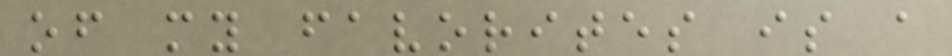of my favorites is a
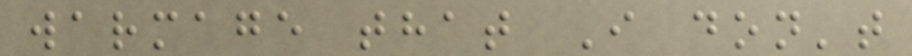warmage that I don't
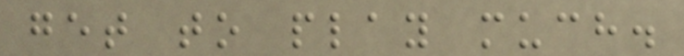get to play much.
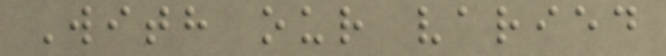With our varied
